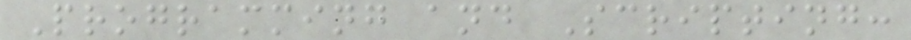Programming and Scripting:
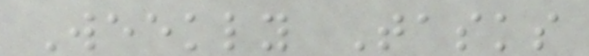Weekly Tasks
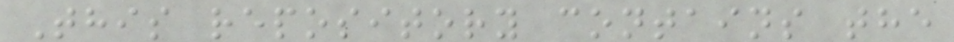This repository contains the
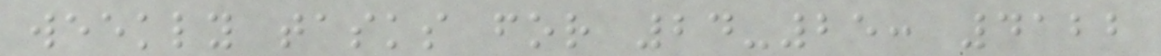weekly tasks for 24-25: 4122
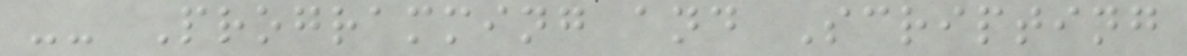-- Programming and Scripting
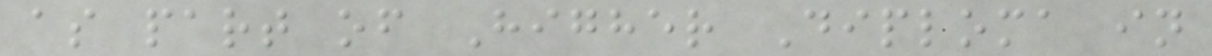as part of Higher Diploma in
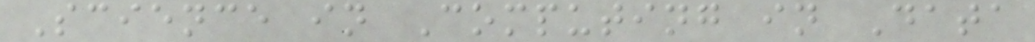Science in Computing in Data
